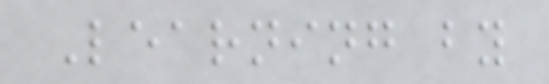Learning by
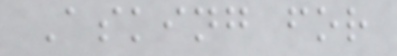Asking for
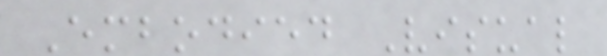Embodied Visual
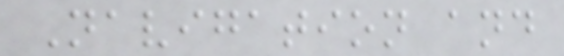Navigation and
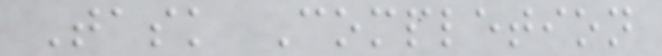Task Completion
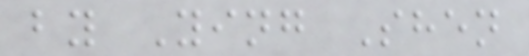by Ying Shen
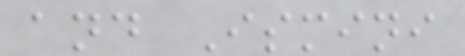and Ismini
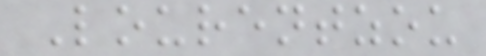Lourentzou
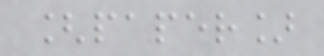[paper]
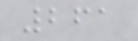261
